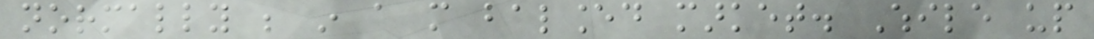normally be in a more balanced market. While up
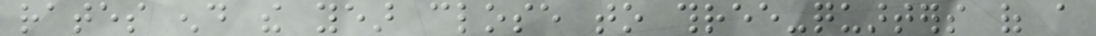rates end the year close to three-quarters of a
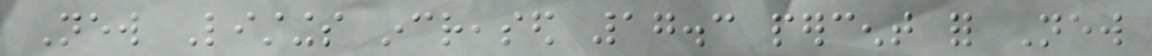New Listings increased 17.3 percent for New
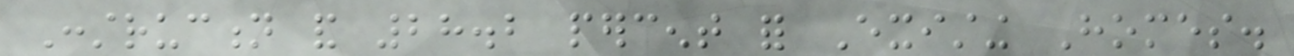Construction and 28.2 percent for Existing Homes.
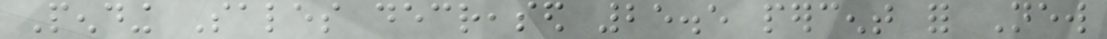Pending Sales decreased 25.5 percent for New
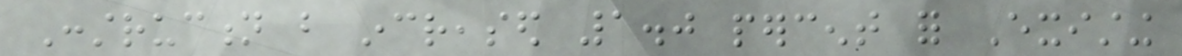Construction but increased 1.0 percent for Existing
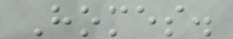Homes.
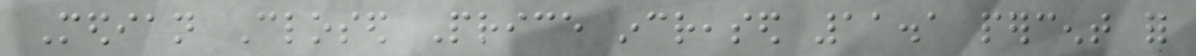Median Closed Price increased 11.1 percent for
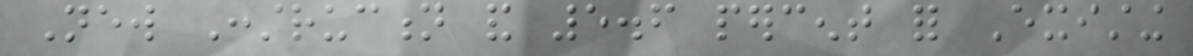New Construction and 5.6 percent for Existing
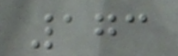173
